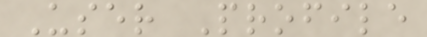User Profile
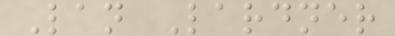Lan Lardner
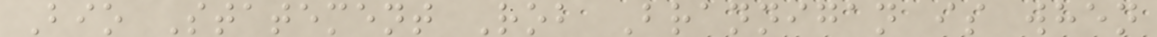Bio Statement Rob Brannigan is when
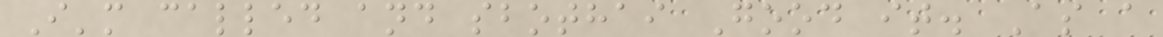I'm called and sbothai Good it. As a
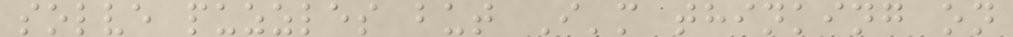solve puzzles but I'm thinking on
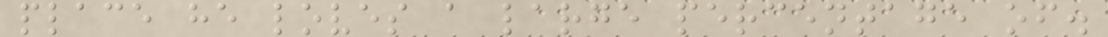place he loves a large percentage of.
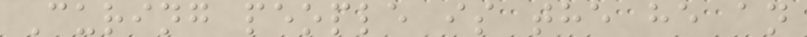Curing people is the he an
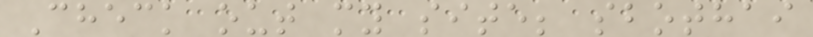Check out my site; sbothai
